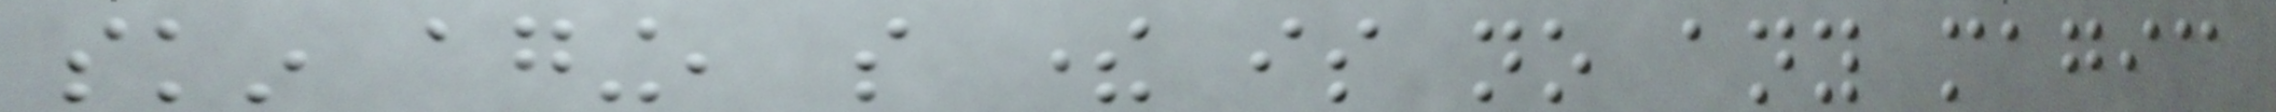skin aging, so there is no any magic
